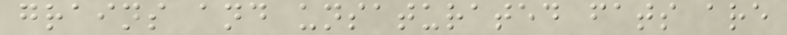grains and unsaturated fats are
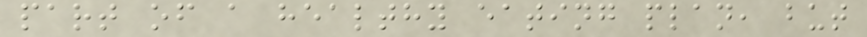part of a healthy eating plan, but
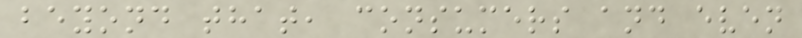beyond that, consumers and even
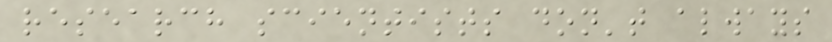research scientists don't always
